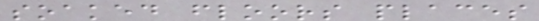soaked floors places
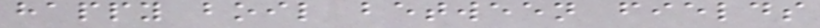happy boil between fields
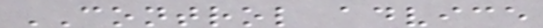CONTROL advice
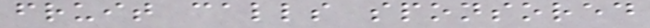fruit calls sponsored
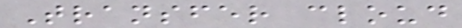Transfer cloud
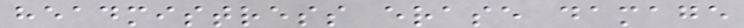headmistress erase damage
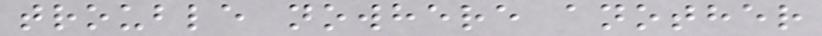trouble nowhere another
